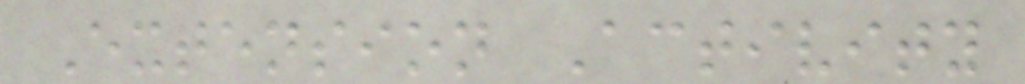Extension Activity
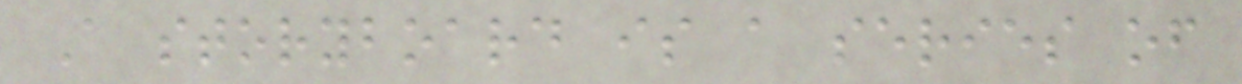A storyboard is a series of
